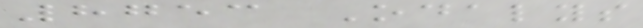8753 Odalys
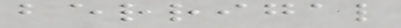berrigal
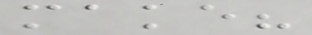make?
